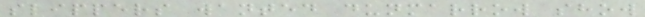slippers wanted dunmarrow show
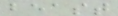beast
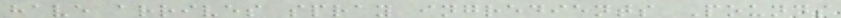have arrives spray ingredients Pounds
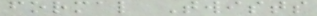formal Twists
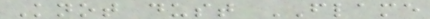Knot dust FLAME
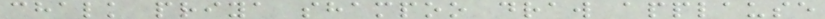chalk priya shampoo draw applause
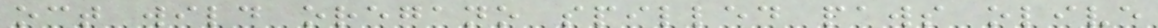oct wild oregano spilled paws olive
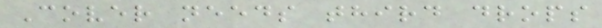Cover needs third drops
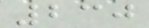230
